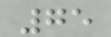75
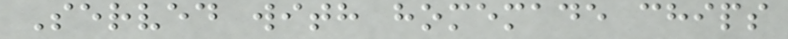Served with homemade chips
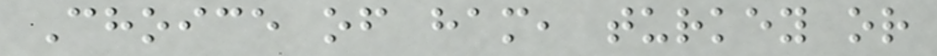Choice of ham, turkey or
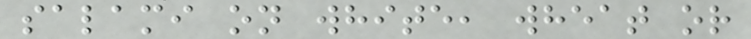salami on white, wheat or
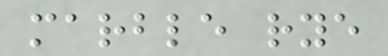marble rye
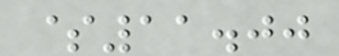$11.00
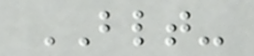BLT-
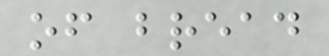of bread
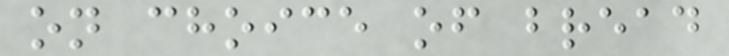on choice of bread
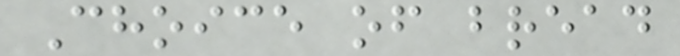Choice of bread
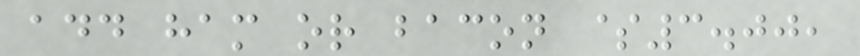add ham or bacon $3.00,
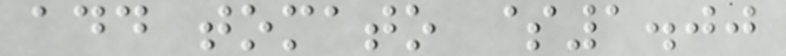add tomato $1.00
